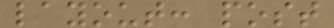layout: post
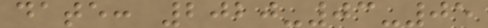date: 2020-03-05
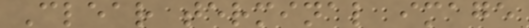Clear terminal image
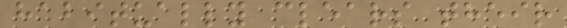habitually clears their
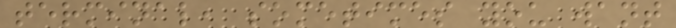terminal, sometimes you want
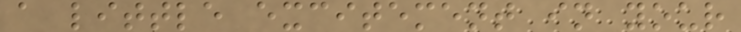a little excitement in your
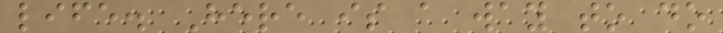life. Here is a way to do
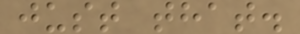just that.
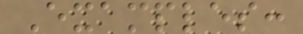Examples:
